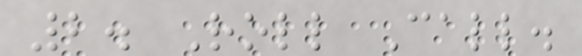2. Roll Call.
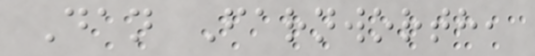Dan Farnworth,
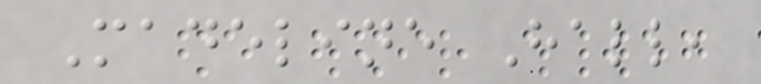Madeline Hall,
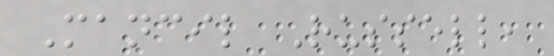Mancil Russell,
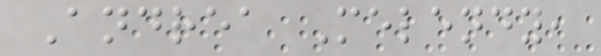Andrea Melendy,
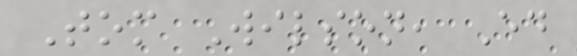Tom Wilson, Ed
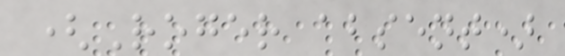(Roger absent)
